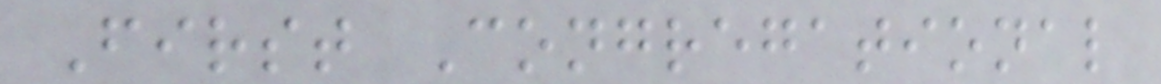First Congregational
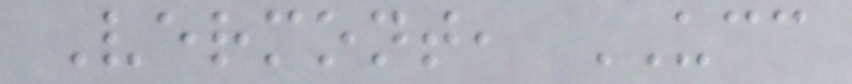Vermont, UCC
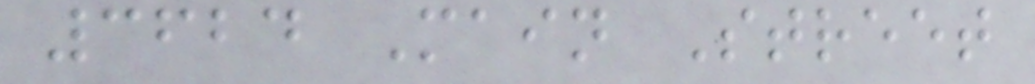3624 Main Street
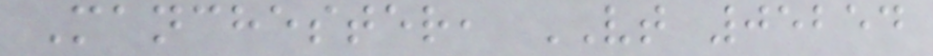Manchester, VT 05254
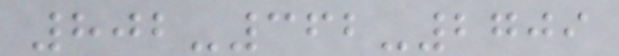802-362-2709
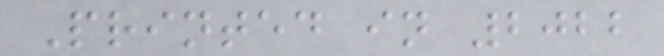Printed in 2022
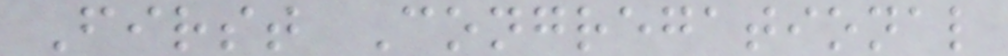First Congregational
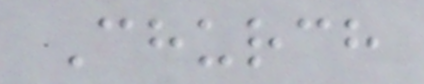Church
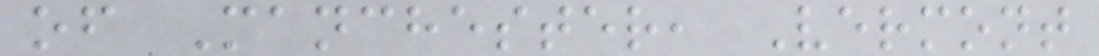of Manchester, Vermont
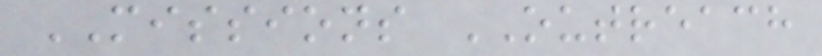MISSIONS OUTREACH
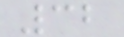32
